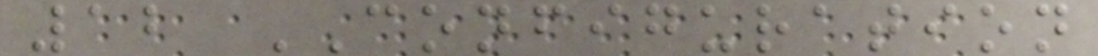12 CONFIGURATION
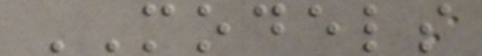MODELS
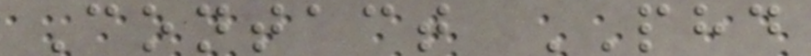Contact PHD
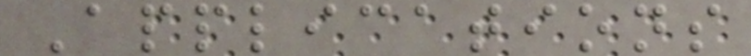Applications
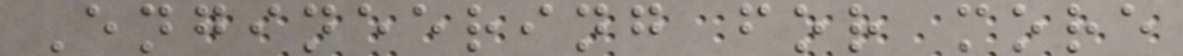Engineering for more
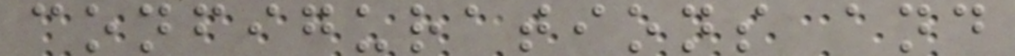configurations and
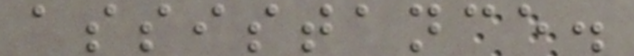assistance.
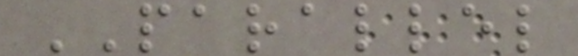PARALLEL
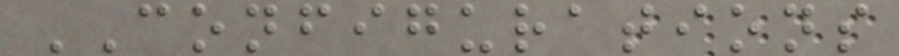CONFIGURATIONS
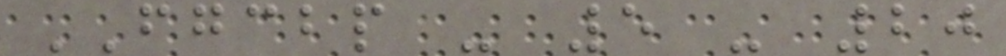FGCBP - 5 - 20
